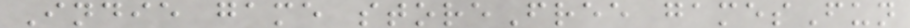Indie game storeFree gamesFun
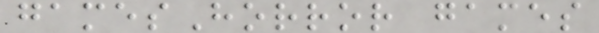gamesHorror games
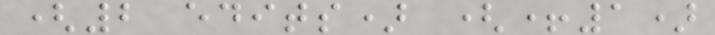(2 edits) (+1)
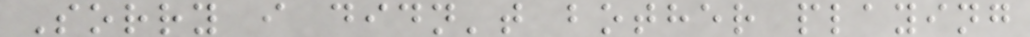Sorry i didn't bother playing
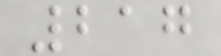217
